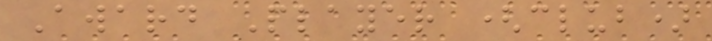Award Player (club)
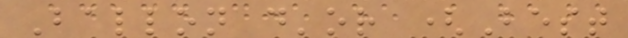Ballon d'or (Best
